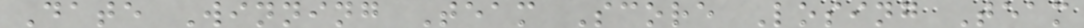Date Winning Team Score Losing Team
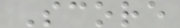Score
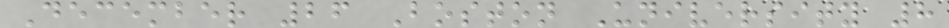December 26 Boston University 8
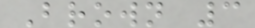Brown 3
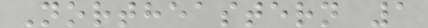Northeastern 1
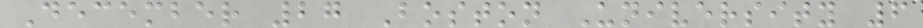December 27 Boston University 6
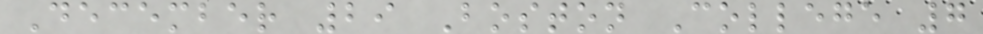December 29 Boston College 7
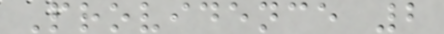Providence 2
